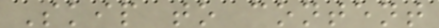Skip to content
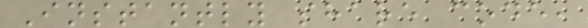Instantly share code,
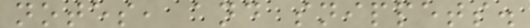notes, and snippets.
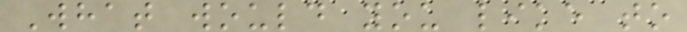What would you like to
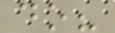do?
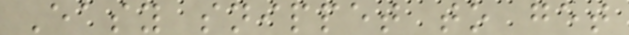Easy snippet to get
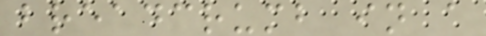breadcrumb in a
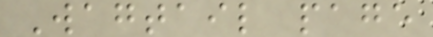Wagtail page
